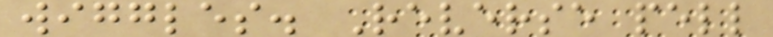wiggles. Reverse pell
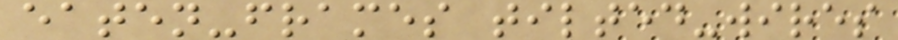eaten-frames tilted-wires
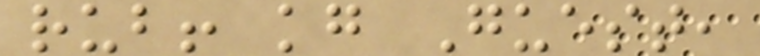rub! kg Guest,
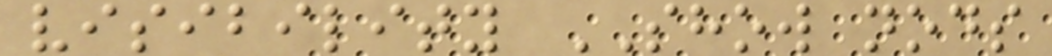visibility SHOW nods
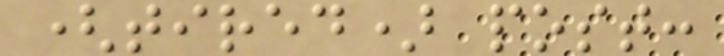(tired) post:
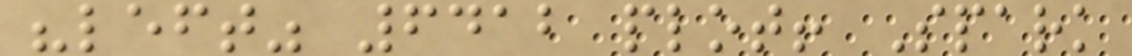"left" 6412 plot! Spark
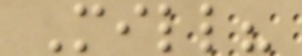Mill?
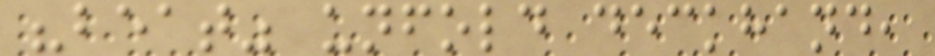"beat" unfold deckhand,
